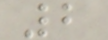2
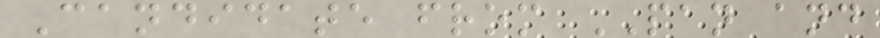Candidate from PAN and
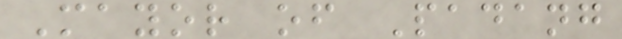Mayor of Padang
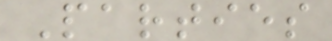Parties
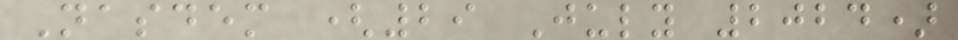Nasdem (29 July 2024)
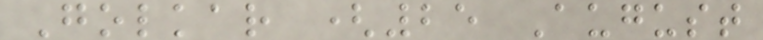Golkar (25 August
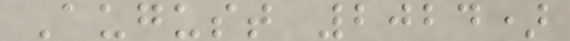August 2024)
